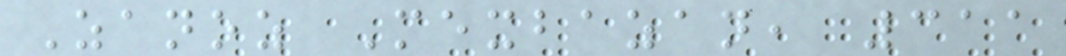Zanoz Mexbazan, 311
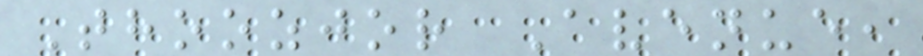Thoozjor Avenue,
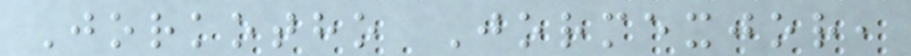Jorkotho Jormexjor,
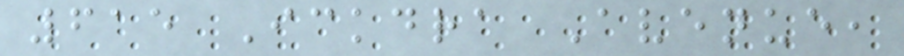615 Ickdra Avenue,
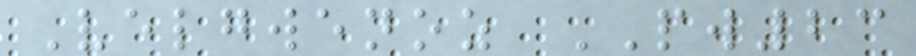Velgwenoz PW23
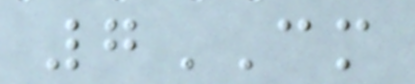7CM
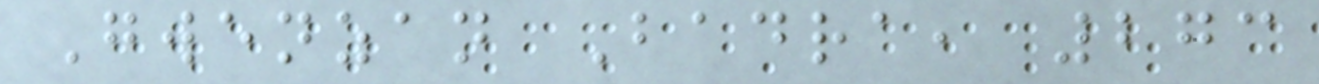Gwenzan Badra, 273
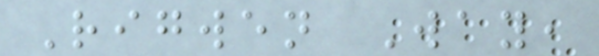Rigwen Way,
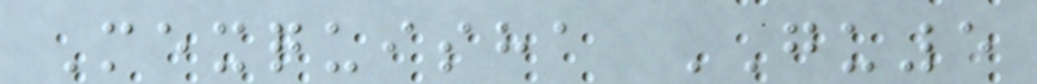Mexquisha GU5
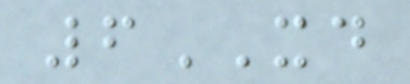6XD
